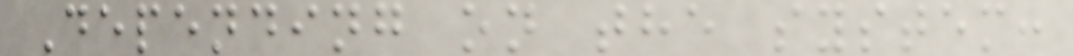Depending on the system:
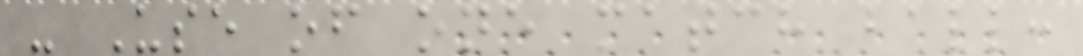- Use of one match ball:
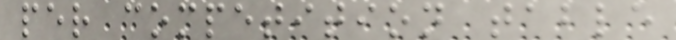per competition table
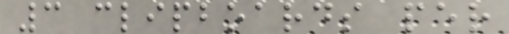3 clipboards per
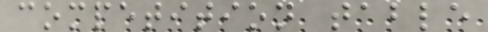competition table
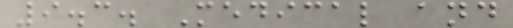9.3. Medical and
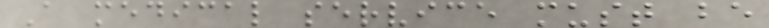A medical service must be
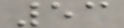53
